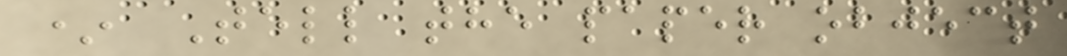* Tell the paper object
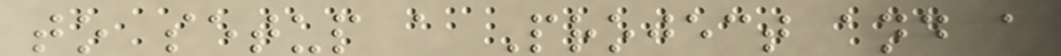to setup a Project and a
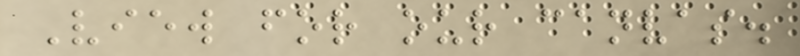View for our canvas.
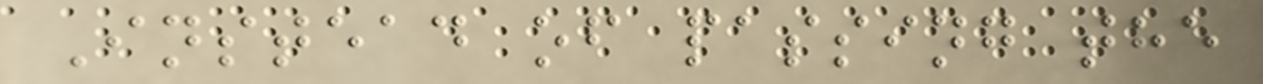Instead of passing the
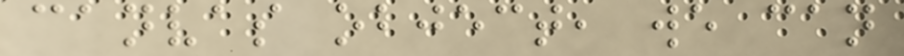canvas object, we can
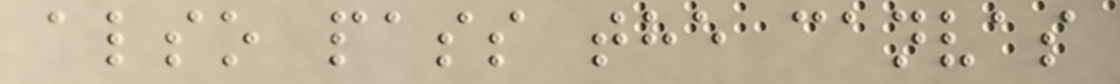also pass the canvas
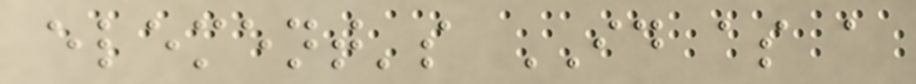element's ID as a
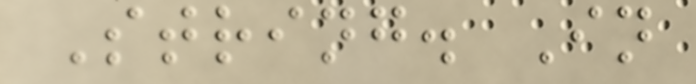String. In
